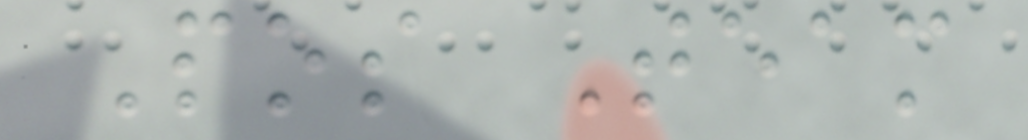Pos Team
